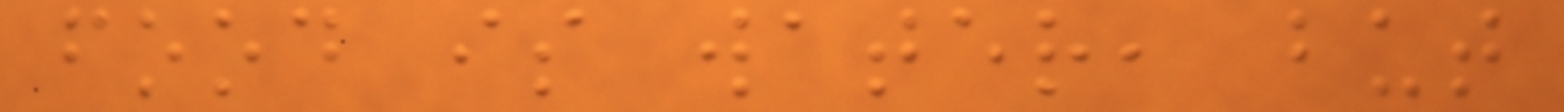food is water, but
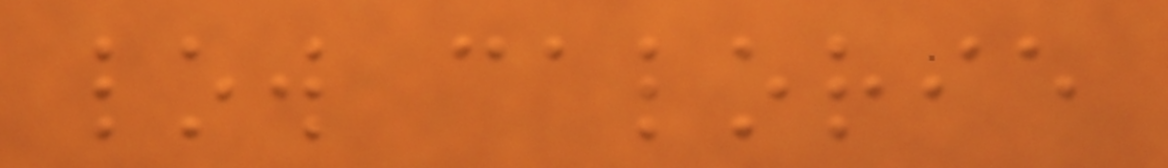low calorie
